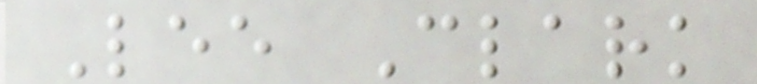Lee Clark
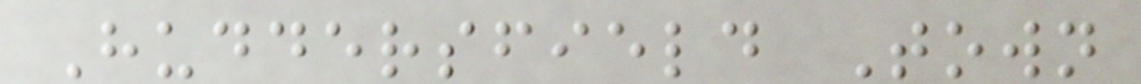Huddersfield Town
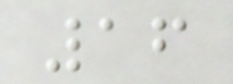16
